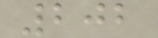202
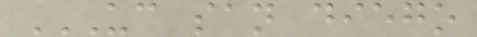UC SAN DIEGO
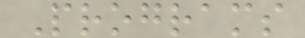Programs
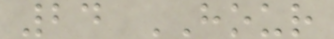24 HOUR
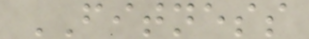FITNESS
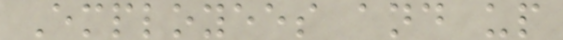Employees and up
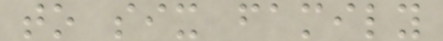to six family
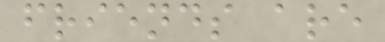friends are
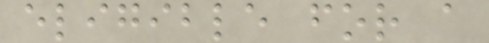eligible for a
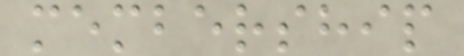membership
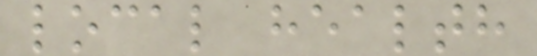local health
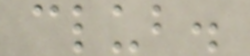club.
